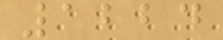1224
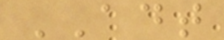ADT
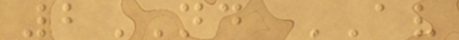2ND AV
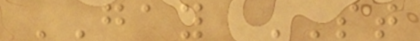GAY ST
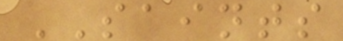SAINTS
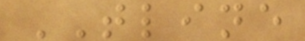TLINE
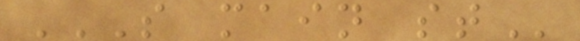S MAIN ST
